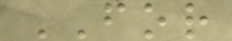FOR
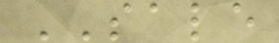SALE
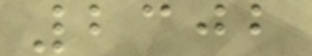2302
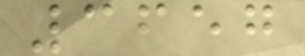3657
